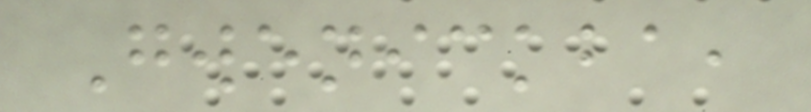Gwenickba,
